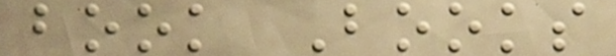book Books
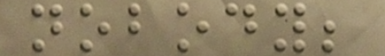nobody;
